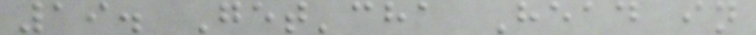19. Get'cha Head in
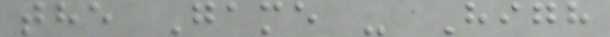the Game - High
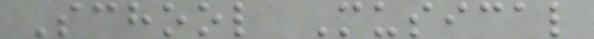School Musical
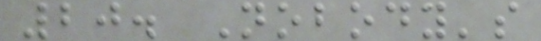20. Nobody's
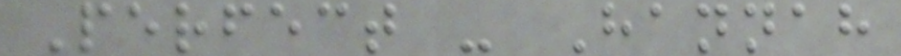Perfect - Hannah
